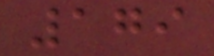179
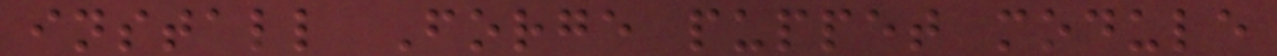install Forge puppet module
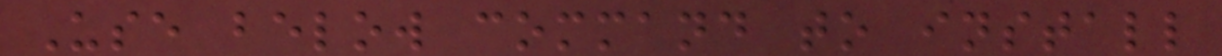Use below command to install
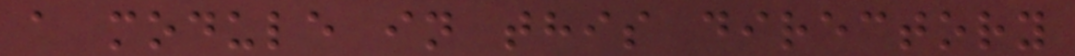a module in this directory
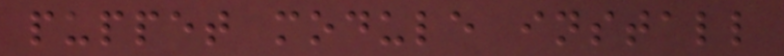puppet module install
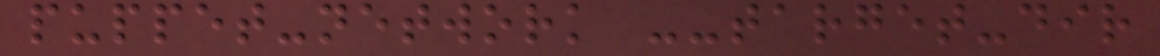puppet-network --target-dir
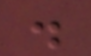.
